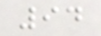94
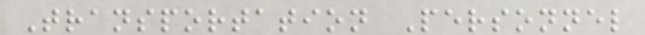Transportation Personnel
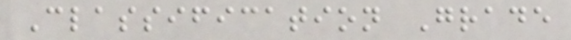Classification Grade
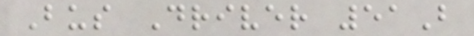Bus Driver 51B
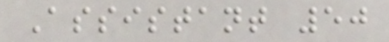Assistant 50
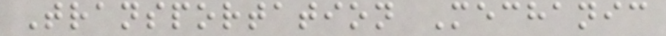Transportation Mechanic
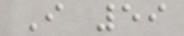I 59
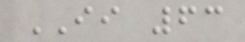II 63
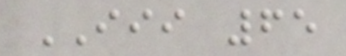III 65
